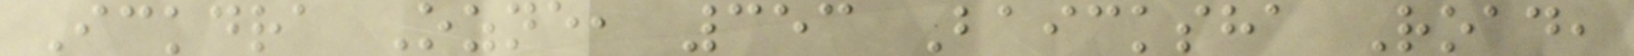Ickdra Ozne, 353 Baicksha Road,
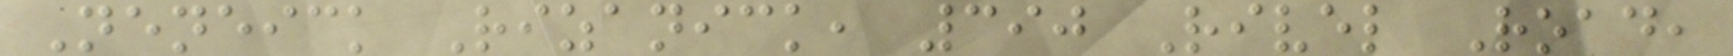Neneick Rizanick, 390 Rivel Road,
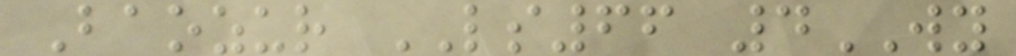Baozur LS66 4WY
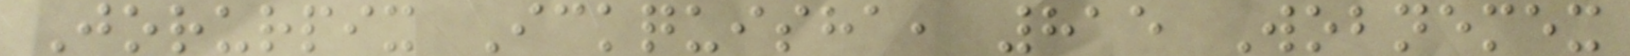Jorurpix Ickquisha, 815 Wobnemex
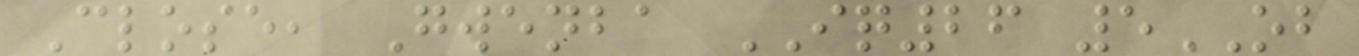Close, Gwenba IQ26 5OB
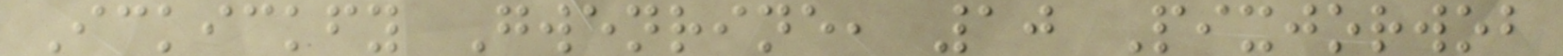Ickickfy Gwenrine, 10 Pixjorwob
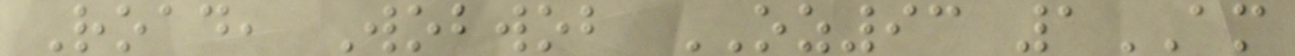Road, Wobwob OZ93 1AM
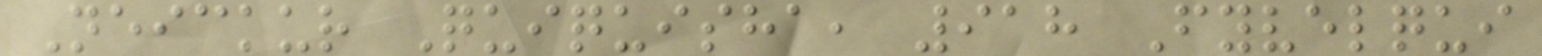Neickur Quiquisha, 918 Fyvelqui
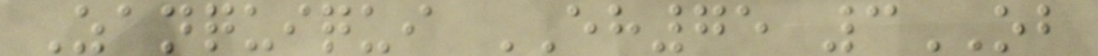Zanquiqui EH75 3OB
